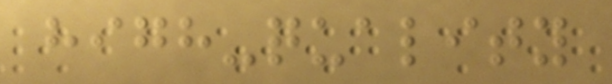high-quality
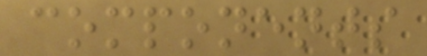components
